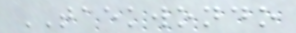TAEKWONDO
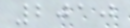2010
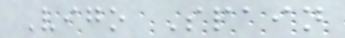Vigo Spain
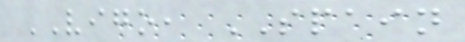VIGO, SPAIN
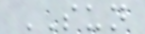SUN
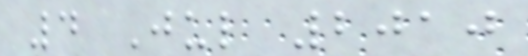4 Jul 2010
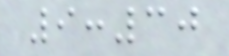9:30
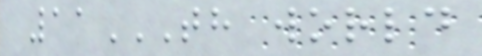11TH WORLD
